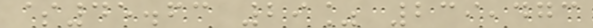$45.63 29% 239,473
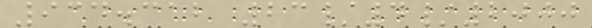934.312 23/4/2000
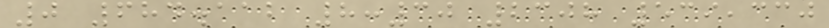0 684.112 8:30 2308 539,330
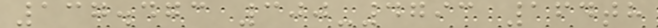137.473 300-4793 164th
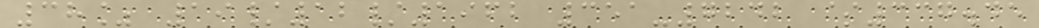38% 19/12/1962 351-7242 $337.45
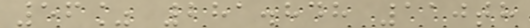56% 281.848 110th
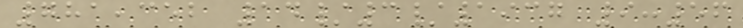781,352 14/3/1937 9:56
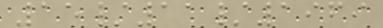15/11/1969
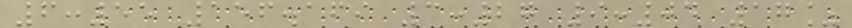6:55 156.169 3:27 9:04 17%
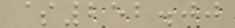$252.00
